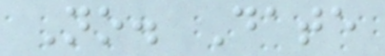No. Date
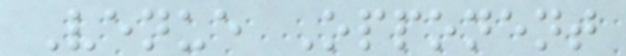Venue Opponent
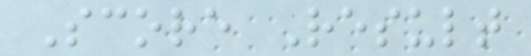Score Result
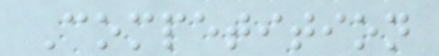Competition
